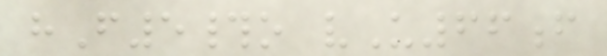hF5#o vU66f
